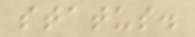status.
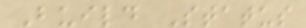Build Status
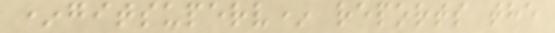*gitsuperv* reports the
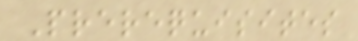Prerequisites
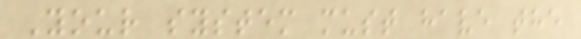Your system must have the
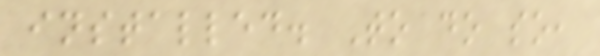installed. To do so,
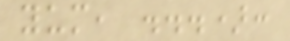yum, ...):
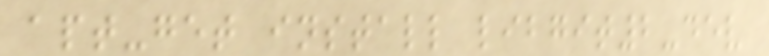apt-get install libgit2-dev
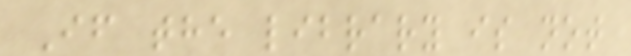If the library is not
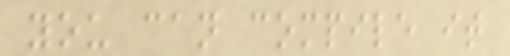you can compile it
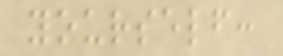yourself:
